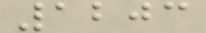1203
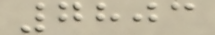7803
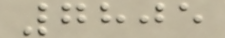7805
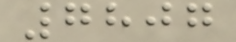7807
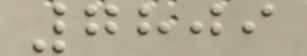7809
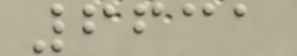6631
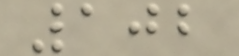102
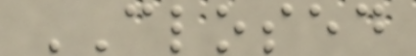CLOSED
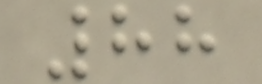88
